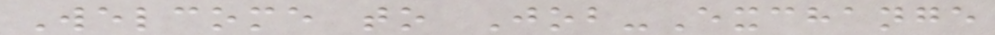Welcome to Job-Exchange
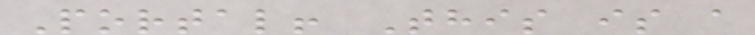Portal! This is a
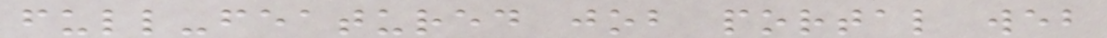full-featured job portal web
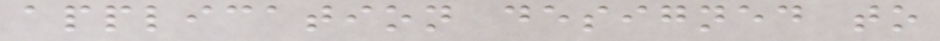application designed to
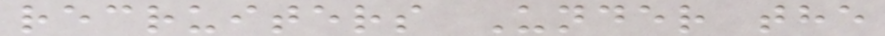recruiters Under the
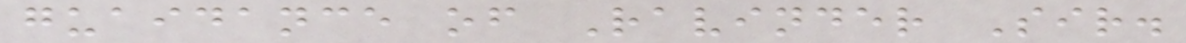guaidance of Ravinder Sir.
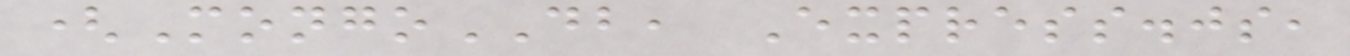(MongoDB, Express.js,
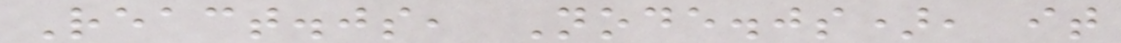React.js, Node.js), it
